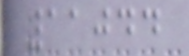11044
